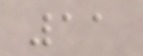11
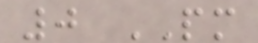0 PM
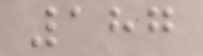187
